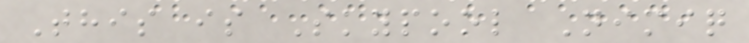This is Skypool Nimiq
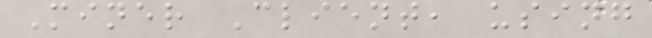Miner Client, using
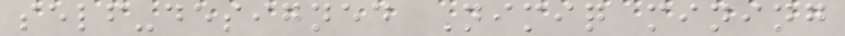self-designed Nimiq mining
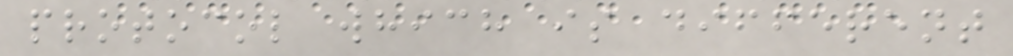protocol which is different
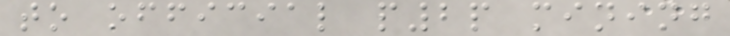to official p2p mining
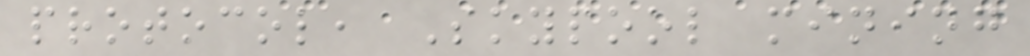protocol, Skypool mining
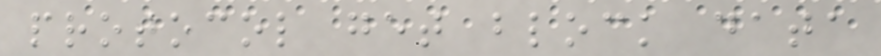protocol get block data
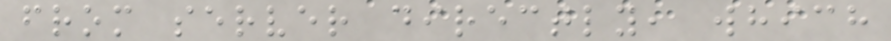from server directly, which
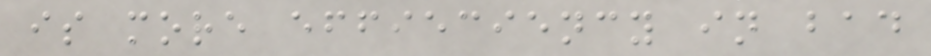is more effieciency in bad
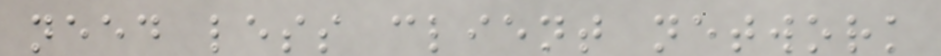need less client network
